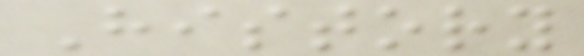History
